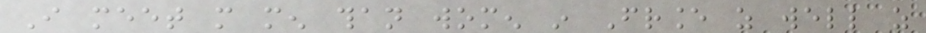I meet more men than women in France as well as
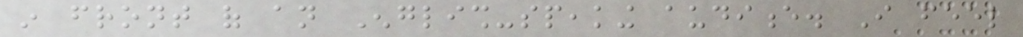in front of an English-speaking audience. I feel
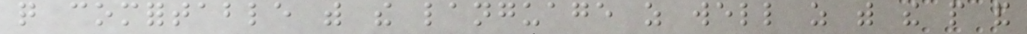quite comfortable with the language as well as with the people and
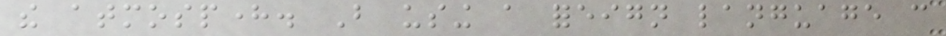the atmosphere. But using a foreign language can
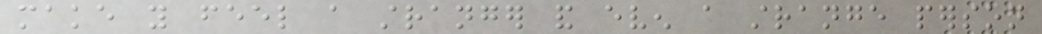make you feel a stranger and even a strange person
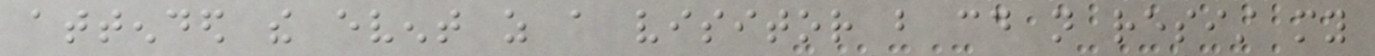attended the event as a visitor but could not resist my
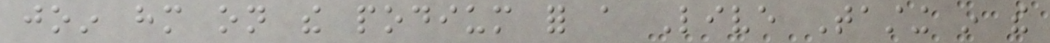join him on the podium for a Live Tasting in the
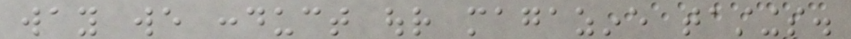way we conduct our magazine tastings.
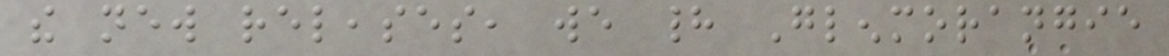the new releases, we had Glenmorangie
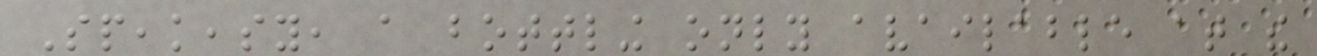Speakeasy, a bottling only available at the
